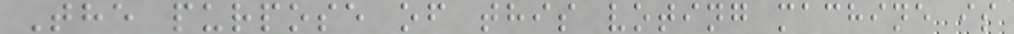The purpose of this voting machine is
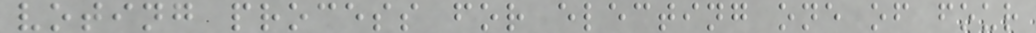voting process for electing one of four
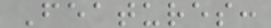Features:
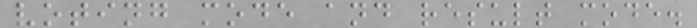voting mode and result mode.
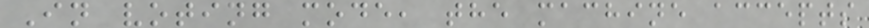In voting mode, the machine accepts
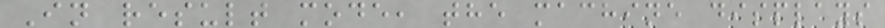In result mode, the machine displays
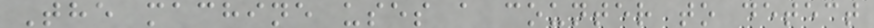The machine uses a counter to detect
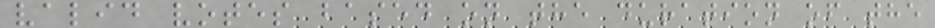valid votes based on the duration of the
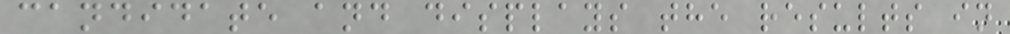candidate and displays the results in
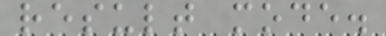result mode.
